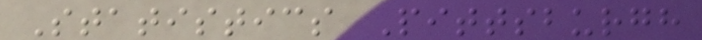Statistics Pittsburgh
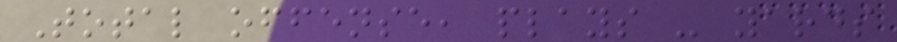Total offense, plays - yards
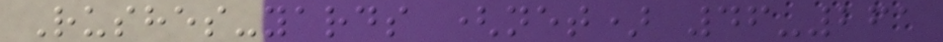Rushes-yards (net) 46-261
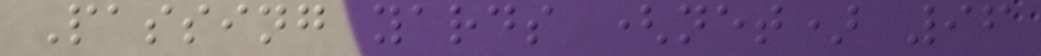Passing yards (net) 96
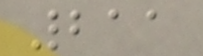211
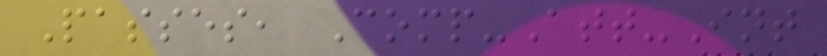Passes, Comp-Att-Int
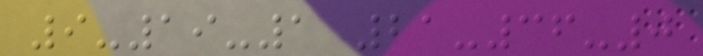9-19-1 21-36-0
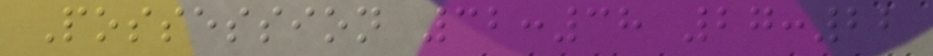Possession 32:38 27:22
